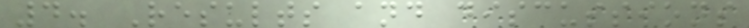4. Results and discussions
